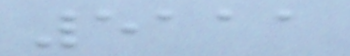5111
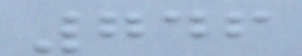746
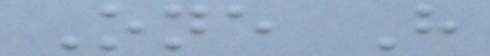One H
